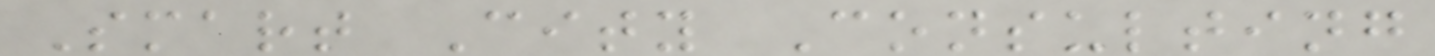Smart City Consulting
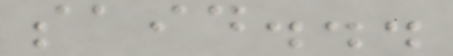said...
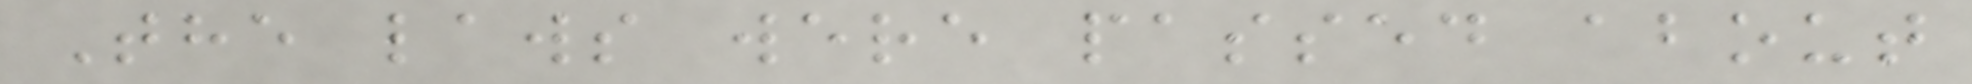The laws were passed about
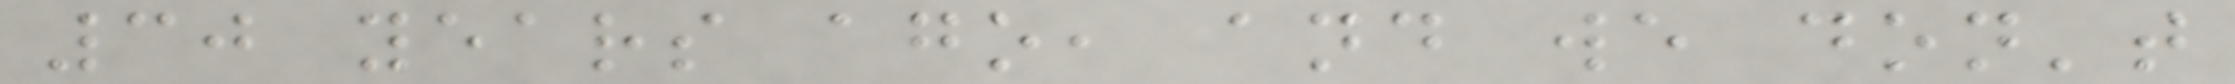30 years ago, and we don't
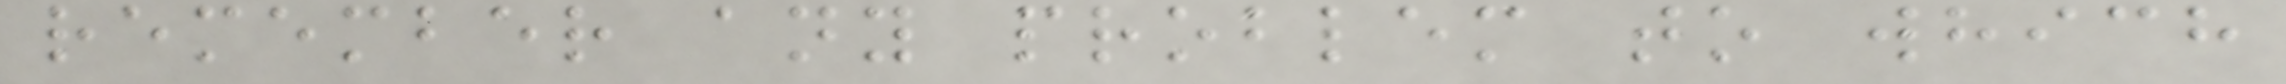remember any problem to which
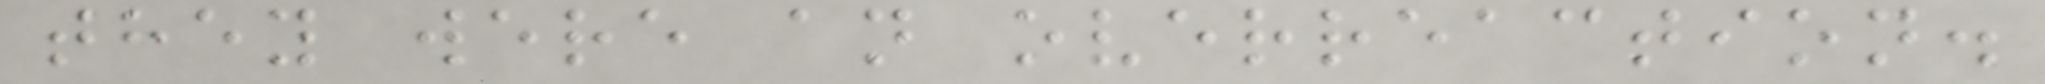they were an overreaction.
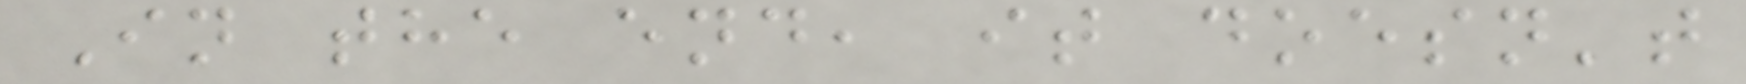In the end, it doesn't
